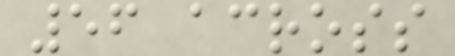56 across
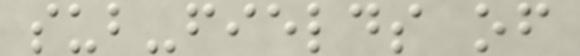sub-fields of
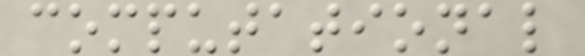computational
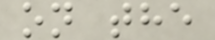on the
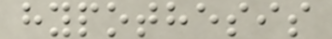hypothesis
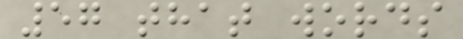57 that words
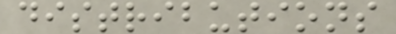distributions
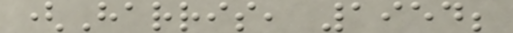(Harris, 1954;
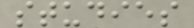studies
